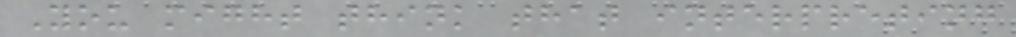You might think that interpreting
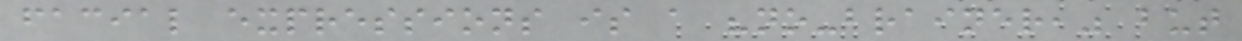facial expressions is a "no-brainer," but
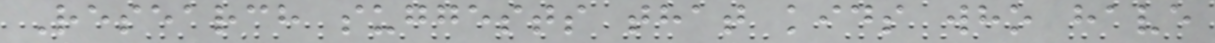Research suggests that kids who have
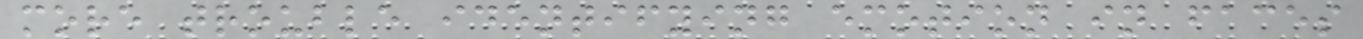more trouble identifying emotion in faces
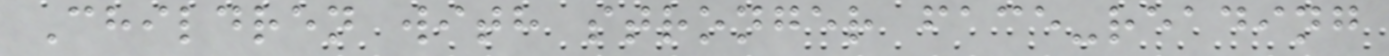Children with stronger face-reading
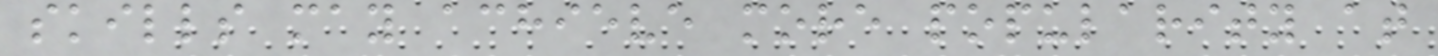skills may achieve more popularity at
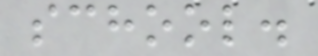school.
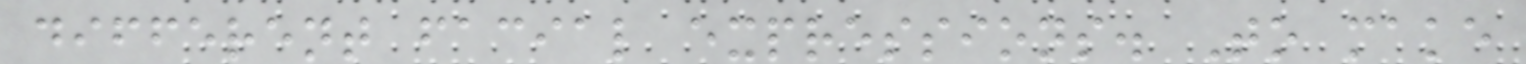different facial expressions. To make
